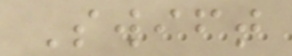Swift
